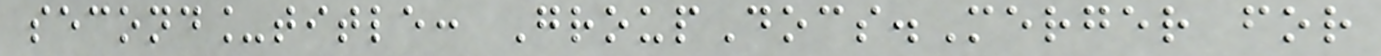second_title: GroupDocs.Merger for
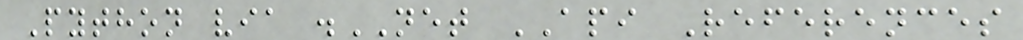Python via .NET API References
